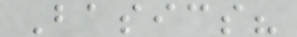Basics?
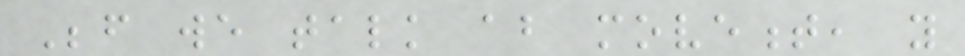Before we talk about movement, you
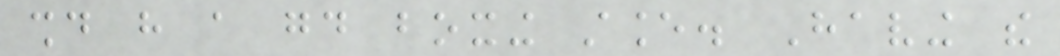should have a good boxing stance. Having the
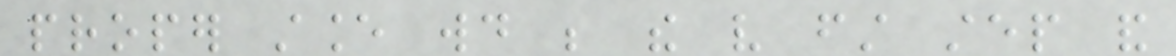proper stance would be the very first step and
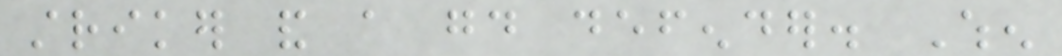striker and a good defender. When
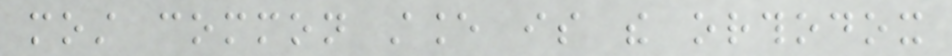most common stance is the orthodox
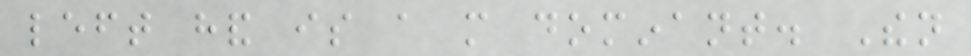left hand is a more dominant. Then
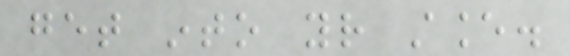get into your stance.
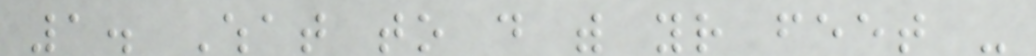1. What to do with your feet -
